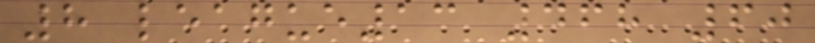8 league13 468 60
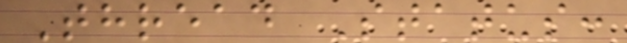Thread Status:
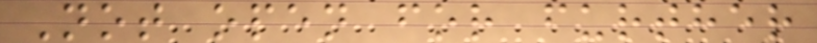Not open for further
